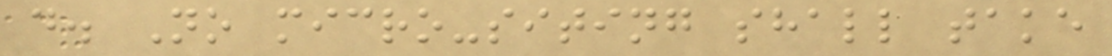d. No micro-siting shall take
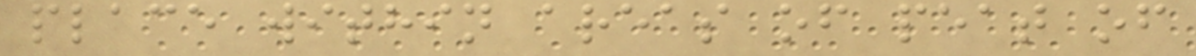place within areas of peat of
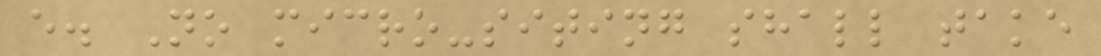e. No micro-siting shall take
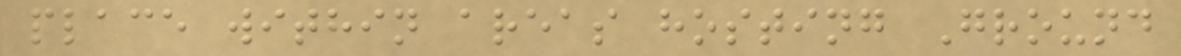place within areas hosting Ground
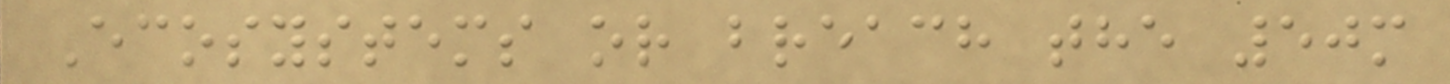Ecosystems or breach the 50m
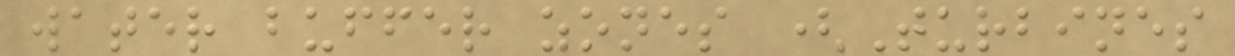water buffer zones (Turbines
